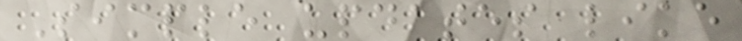Simple updates like
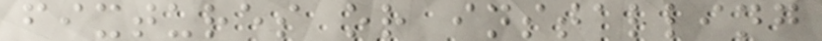fixtures or installing
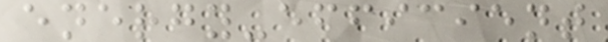energy-efficient
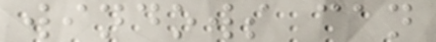windows can
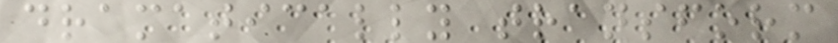dramatically transform
